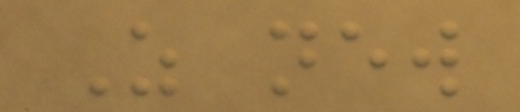As new
